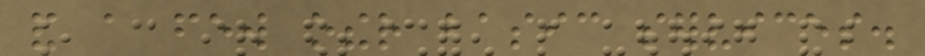and a few other basic services.
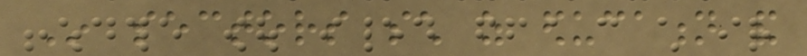In sectors such as education and
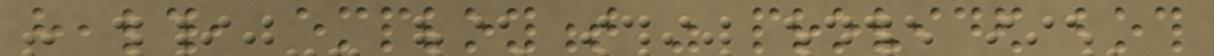health, employment was provided both
